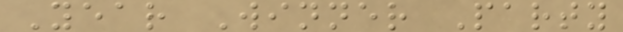Year Winner Party
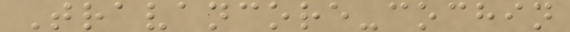Travancore-cochin
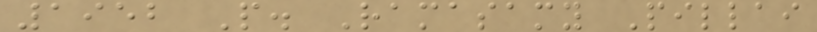1952 P. Ramasamy Pillai
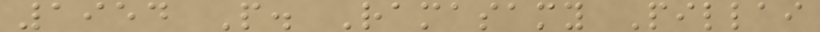1954 P. Ramasamy Pillai
